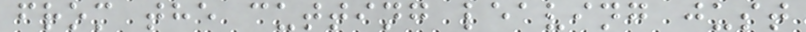from the cutting leaving just
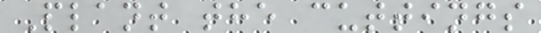Plant the cuttings
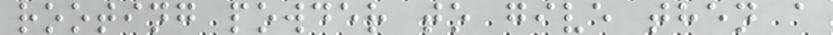rooting powder to give then a
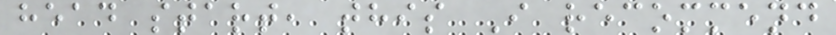head start, this I recommend
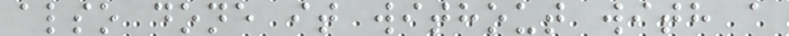also done it without with a
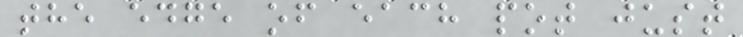the edge of each pot just
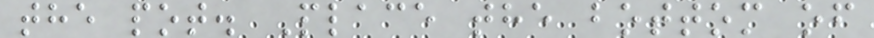the pot. Place the bottom of
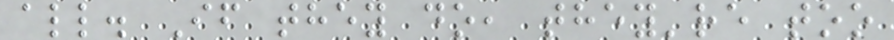all. If they do, they're too
